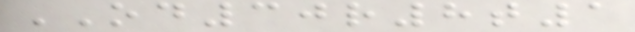OD30r8t1
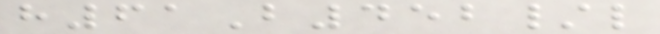h61B452/l
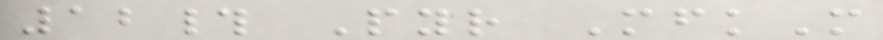12# Pyr MfkM
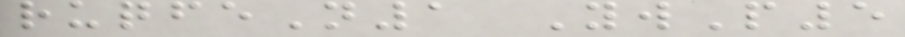ruqfeN1 YwP5
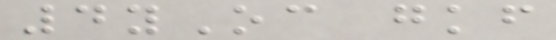4yOc gkf
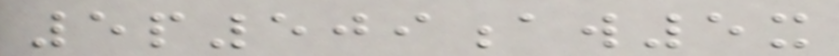5p509aw5x
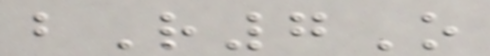bR7O
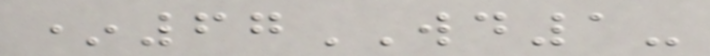*67WD1-
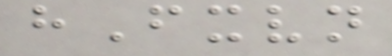hFxvn
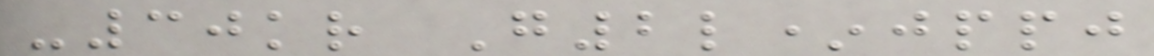-30kr G2l*jppj
